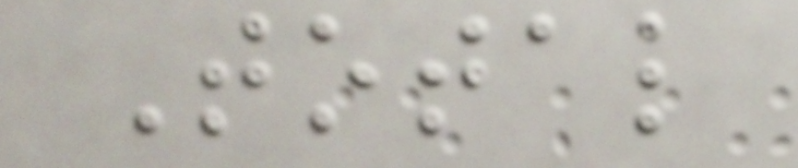Total
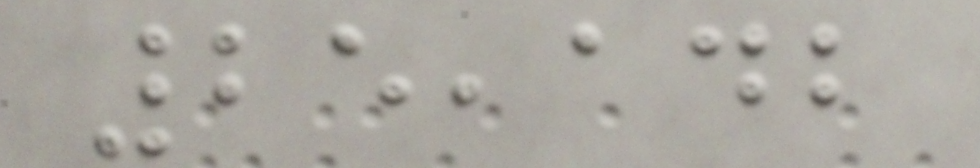25,142
